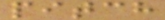pitch
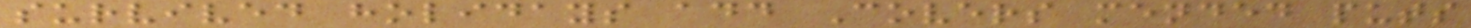survived holidays add Covers mended puts
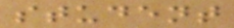student
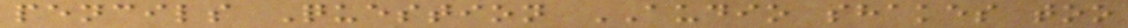pencils Question AUDIO shakes too
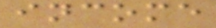income
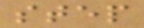step
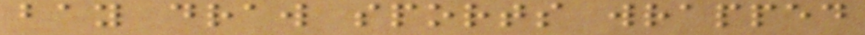bay draw sports wrapped
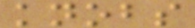knobs
